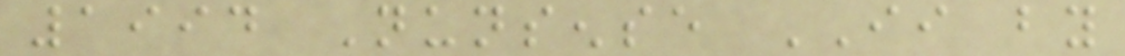1994 Nunsense II by
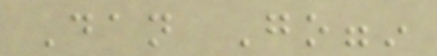Dan Goggin
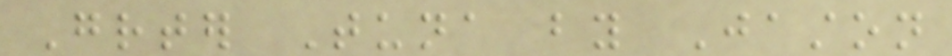Greater Tuna by Jaston
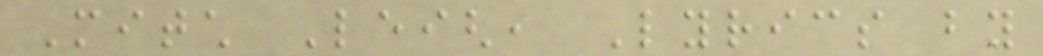Mitch Leigh, Lyrics by
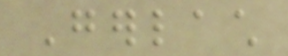Gerlach
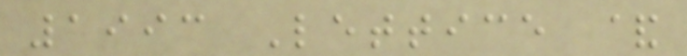1993 Lettice &
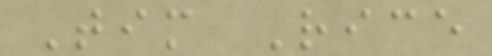Tim Rice
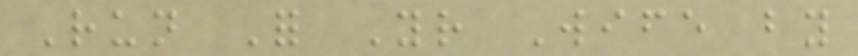Run For Your Wife by
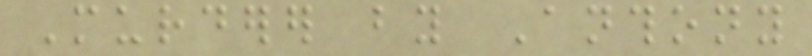Murderer by Anthony
